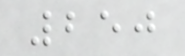250
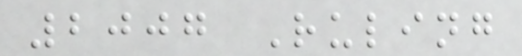2007 Ruling
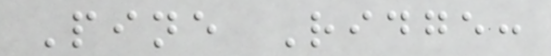Pine Ridge:
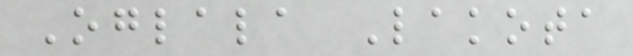Oglala Lakota
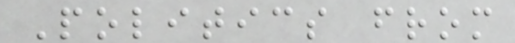Politics from
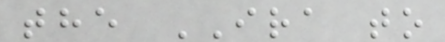the IRA to
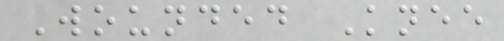Wounded Knee
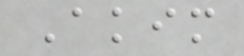Akim
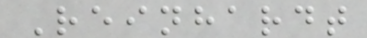Reinhardt
